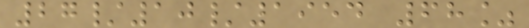27/10/1954 68%
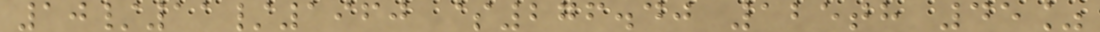10/11/1960 $276.40 125th 45%
